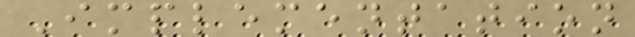Implementation
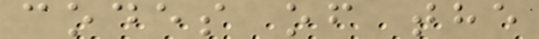codes of the
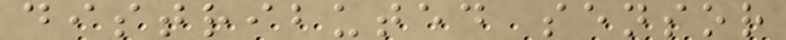distributed sensor
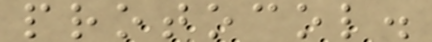protocol.
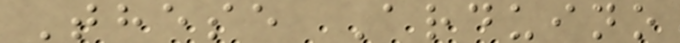These Arduino
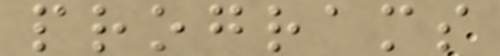programs
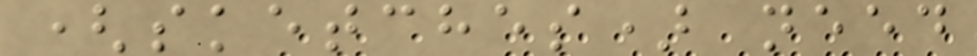(sketches) need
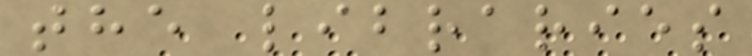the libraries
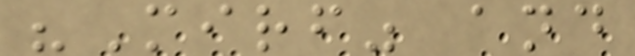"Mirf" and
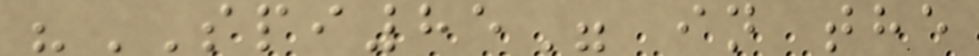"SPI85" in the
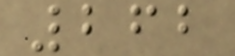262
